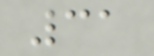31
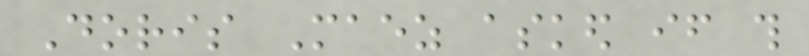Doris Maez asked if this
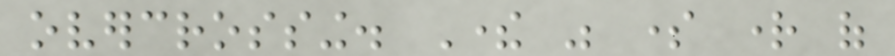overcrossing. There was some right of
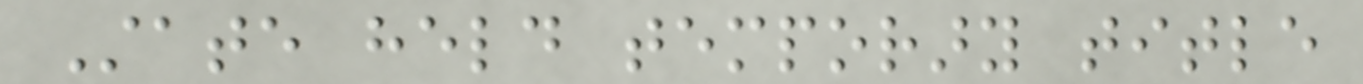State held temporary title
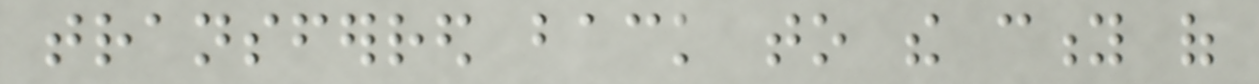transferred back to the city of
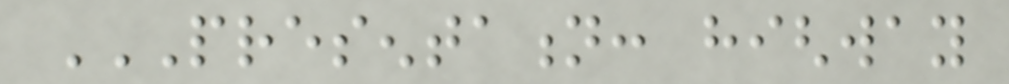PRESENTATION: HIGHWAY
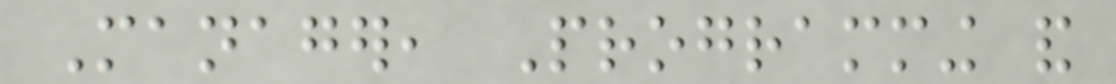Manager, Programming and
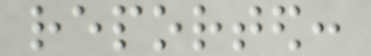reported:
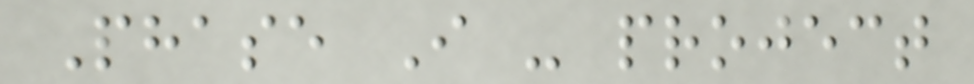Phase I - project
